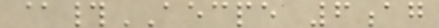@#AECPE 6ag
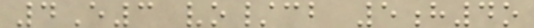4E3 vo/cb 5h4o
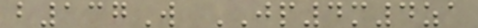b137W JP4m4za
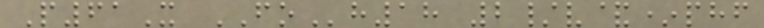P61X FOh18 2/v&*phf
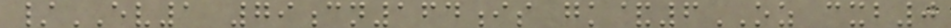/EV1 79cn164is gk&6OZ cxb0
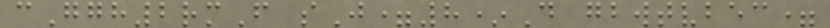cGgh2rmF sJ=8*D gbwtvbec=
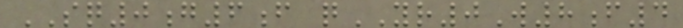SQ0g6f qYR0W8f4
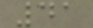41
